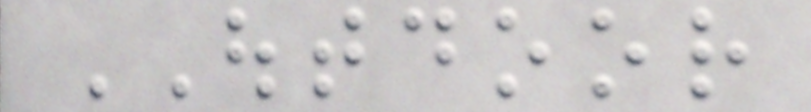OUTDOOR
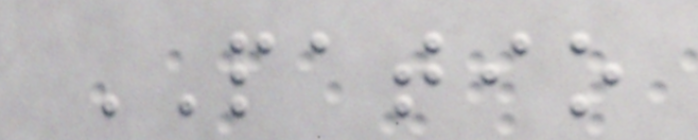PATIO
